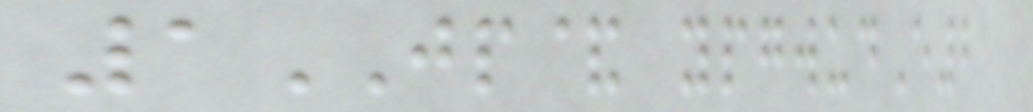1JP& ypgwudE2
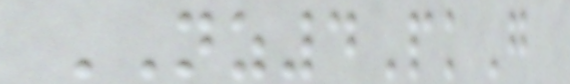NZ4PkG
